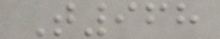T968
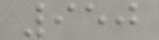950
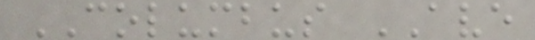COLUMBUS AVE
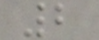2
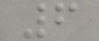6
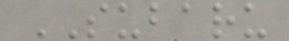SUBARU
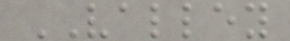VALLEY
